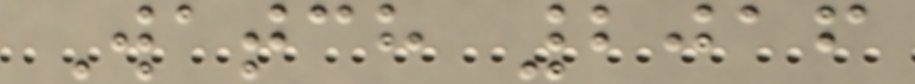Watch 2016
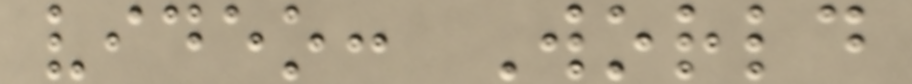video: World
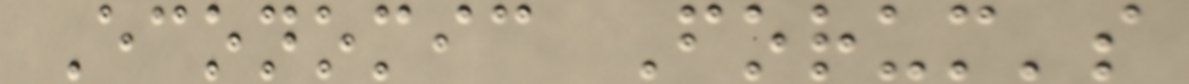Economic Forum's
